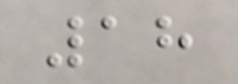18
